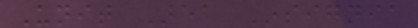Unit Area Insignia
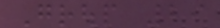Group 29
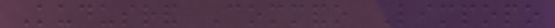Kudusrand Commando Limpopo
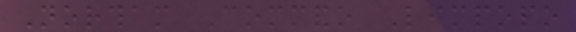Northam Commando Limpopo
